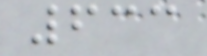633
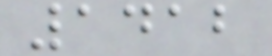1412
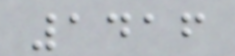1416
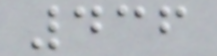436
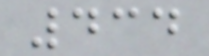434
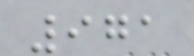971
